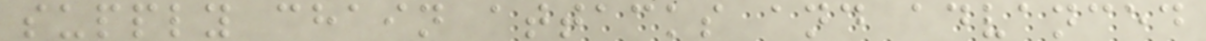supply chain attacks and advanced
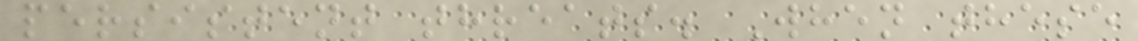persistent threats. When these
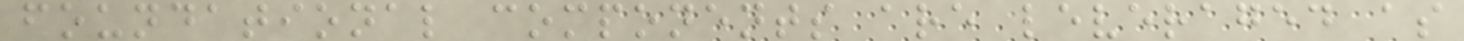foundational components are leveraged as
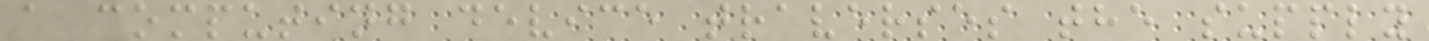a computing device traverses the supply
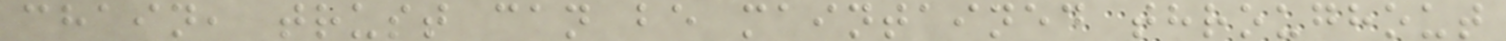chain, trust can be maintained throughout
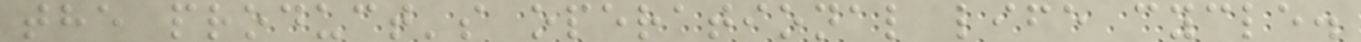the product's operational life cycle.
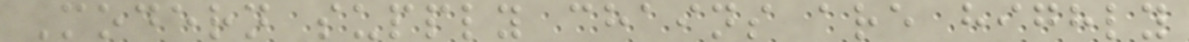Modern supply chains are highly
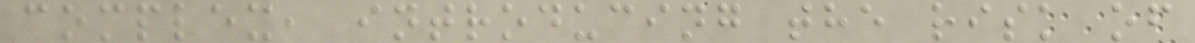complex, introducing the risk of
